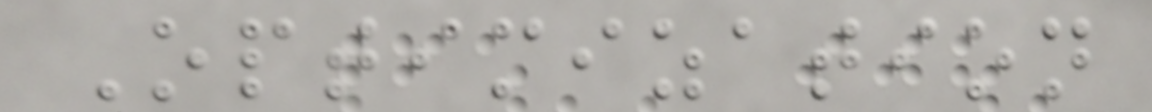Optimization
